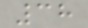38
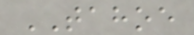TAHOE
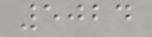5024
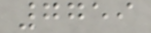7759
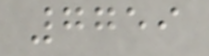7759
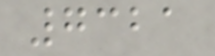7321
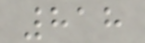818
